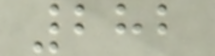282
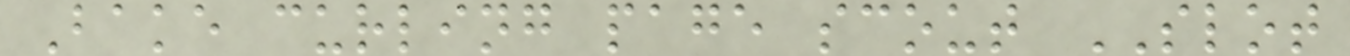Bake curling page scout SLOT
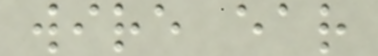wire ear
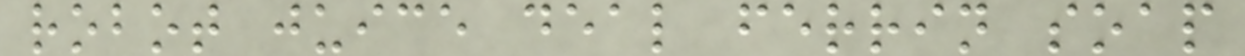robot juice deal ferrin soap
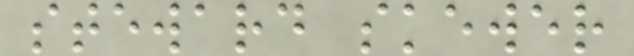steward skewer
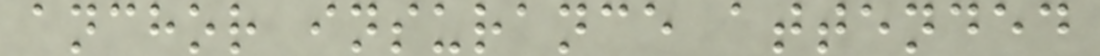anchor insurance attended
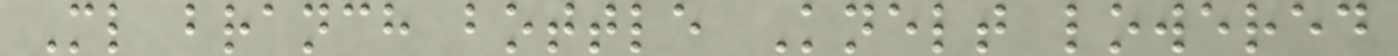Ml branch bottle Knelt lowered
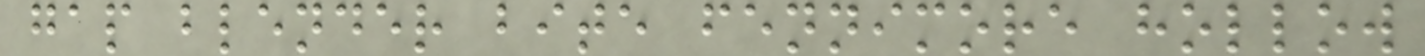gap blender bite fennimore hollow
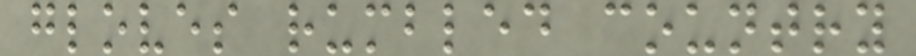gloves rumbled country
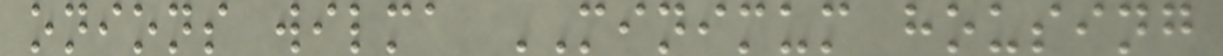onions wilma MINIMUM housing
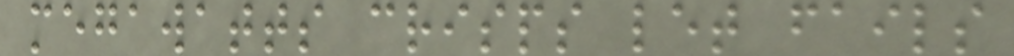megawatts crisps let fails
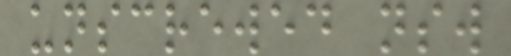unscrewed nsw
